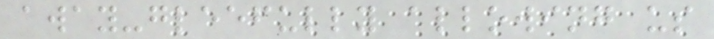away-gleefully allowing us
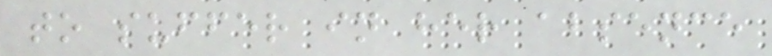to suffer in her absence
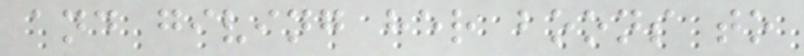and giving her boons to
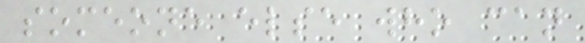someone else who can
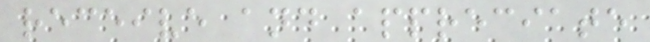receive and appreciate
